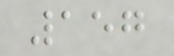157
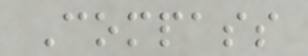Compass
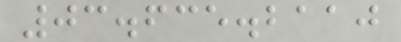03.635.2110
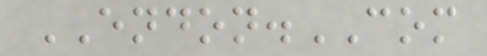ENDON.COM
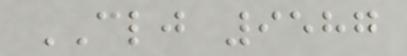CLJ 9587
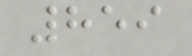859
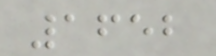1652
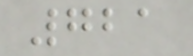721
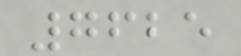7625
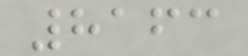8163
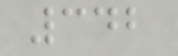342
